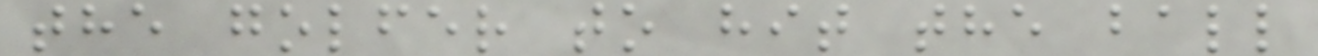the golfer to hit the ball
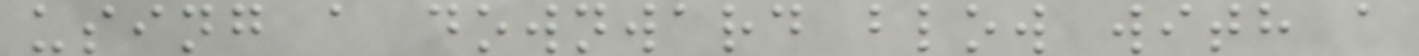using a downward blow with a
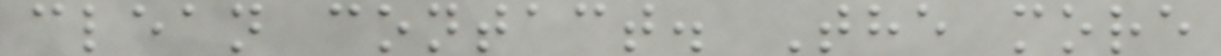clean contact. The more
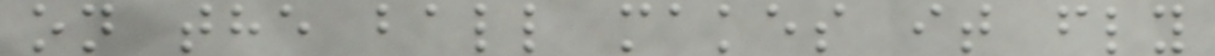on the ball makes it fly
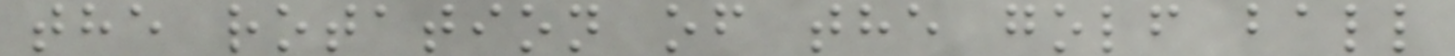the rotation of the golf ball
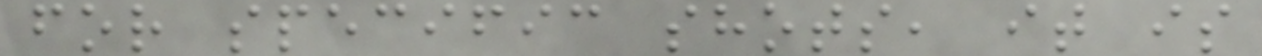for specific shots, it is
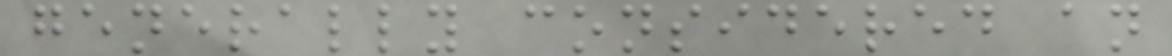generally considered an
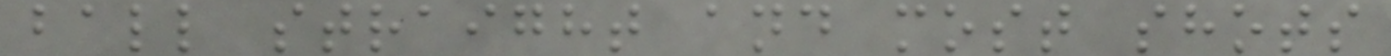ball straight and most shots
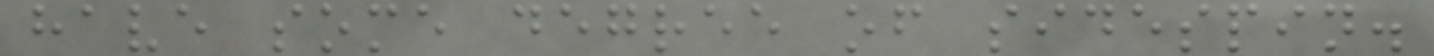have some degree of sidespin.
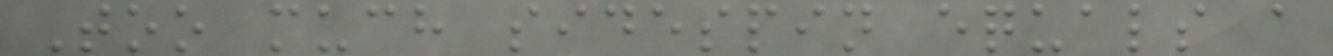Too much sidespin equals a
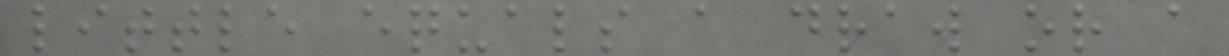little equals a draw or a
